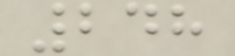248
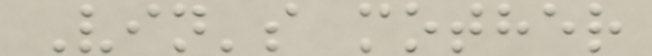Vin's mother
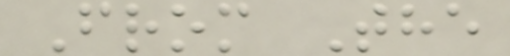From The
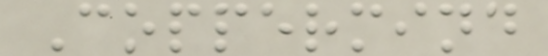Coppermind
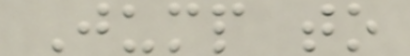Jump to
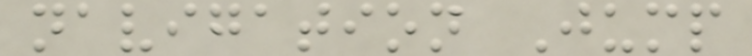navigation Jump
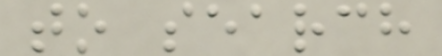to search
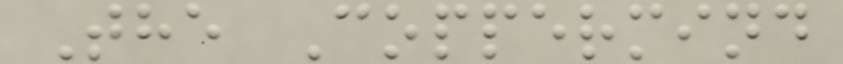The Coppermind
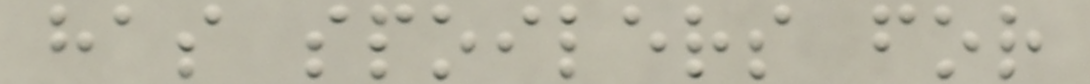has spoilers for
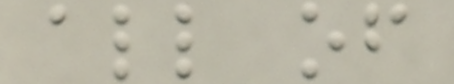all of
